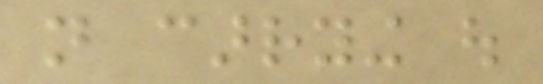not carrying out
